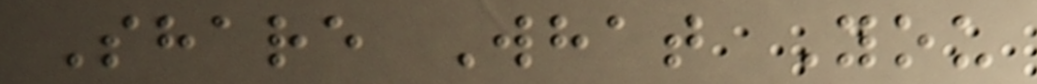Share What You
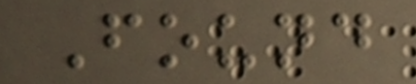Found
